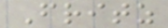Fritz
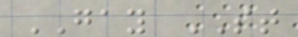GAY ST
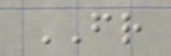FR
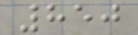850
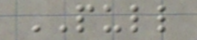PULL
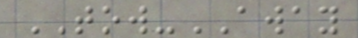TOW-AWAY
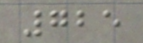725
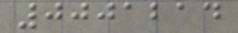0001214
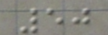50
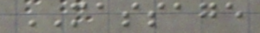MASSAGE
